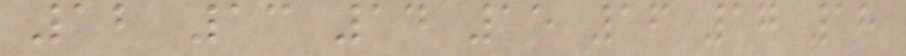12 13 14 15 16 17 18
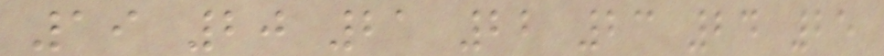19 20 21 22 23 24 25
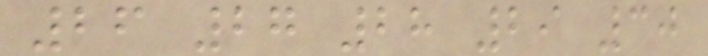26 27 28 29 30
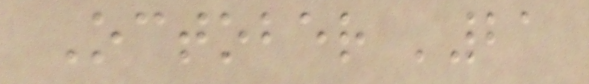October '21
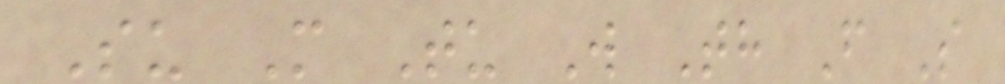Su M Tu W Th F S
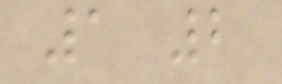1 2
